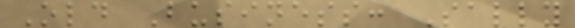Old Business: Sally
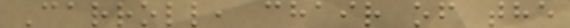Carroll, chair of the
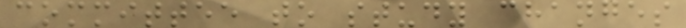committee to study changes
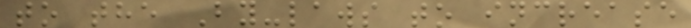to the By-laws to increase
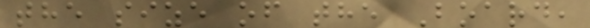the size of the Board,
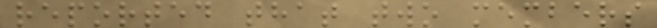reported that two members
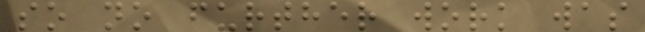so no further work was
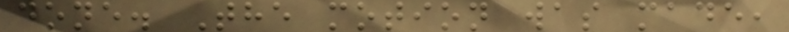done. The motion was made,
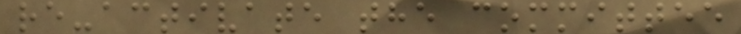re-activate the committee
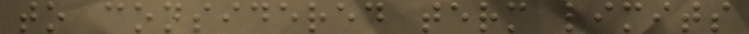to considered term limits
